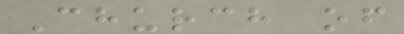Church of
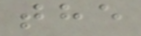the
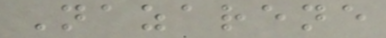Nazarene
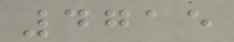4715
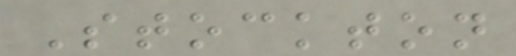Stockton
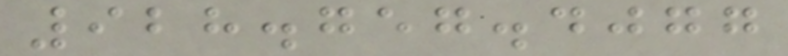928.757.4077
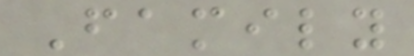Family
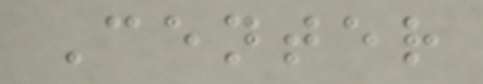Center
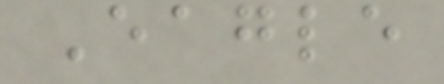Eagle
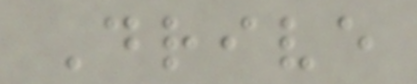Drive
